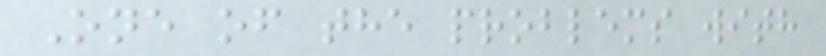One of the problems with
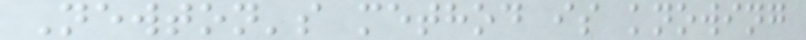Newton's method is knowing
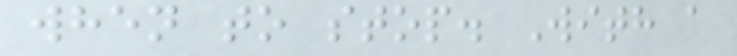when to stop. With a
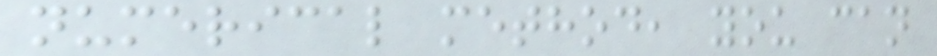numerical method, you can
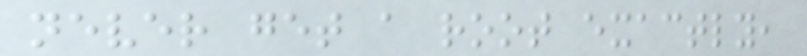never get a root exactly,
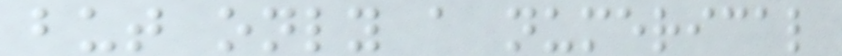but only a numerical
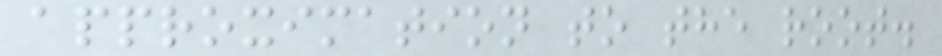approximation to the root.
